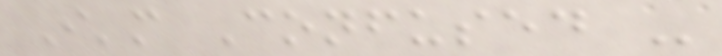I'm Confused -
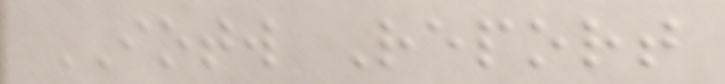IOTW Report
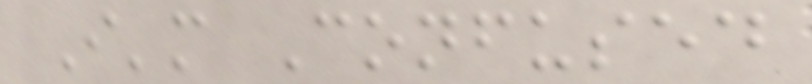I'm Confused
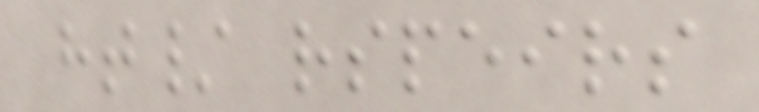ht/ rspeirs
